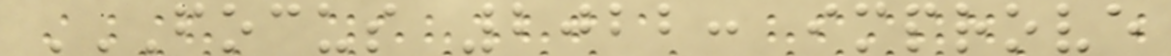FOCUS 2022: IMPROVE
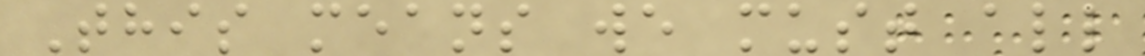This means we must all
